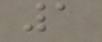1
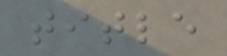title
